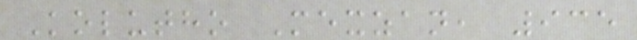Kolutho Mexzan, 935
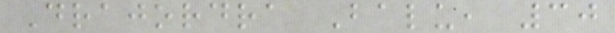Drajordra Balu, 30
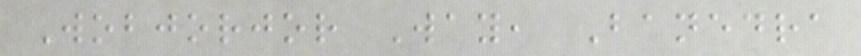Wobjorjor Way, Banedra
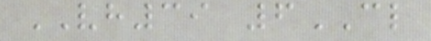VH39 6CL
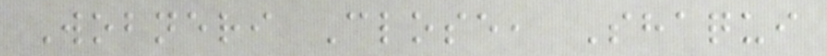Wobneri Close, Shaqui
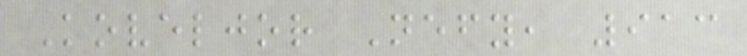Koveljor Nefy, 913
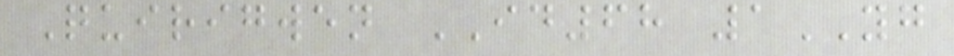Quirigwen ID68 1YG
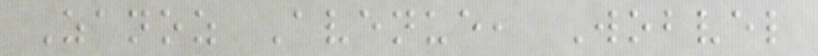Zanoz Avenue, Wobvel
